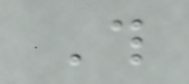This
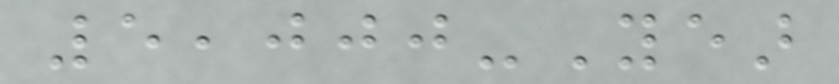5,000-Year
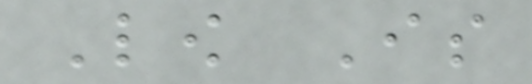Low Is
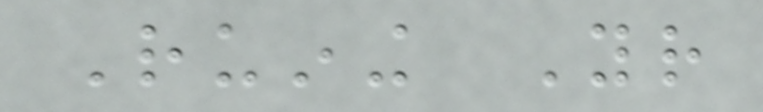Ruining Your
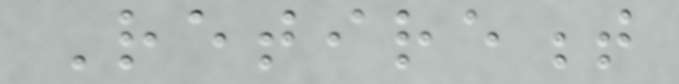Retirement
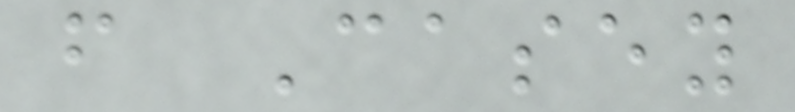from Casey
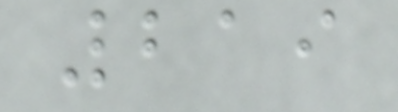219
